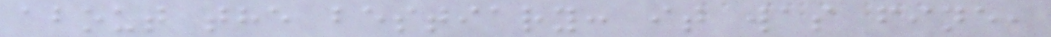about the bestiary: it was fine,
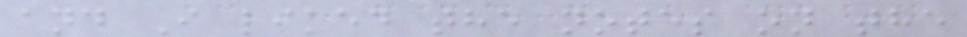and I liked the notes on the
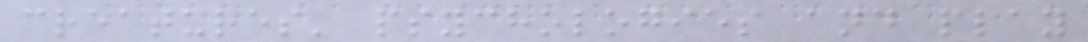creatures' psychologies and play
